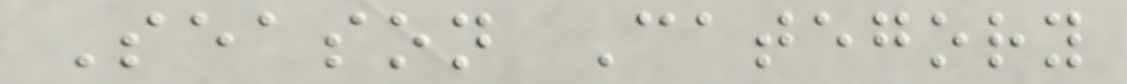Season Category
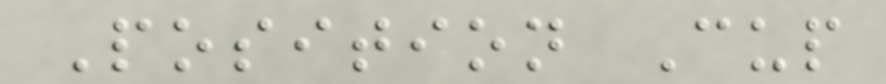Position Cup
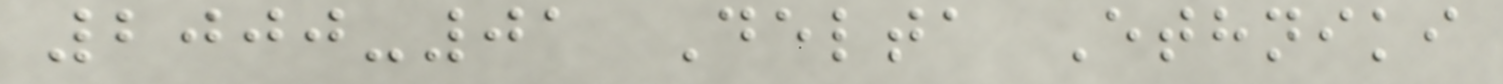2000-01 Delta Ethniki
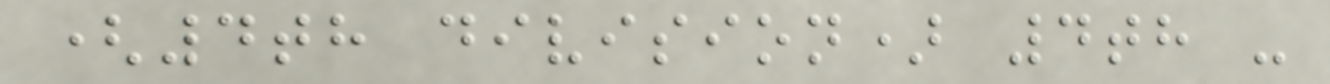(4th division) 4th -
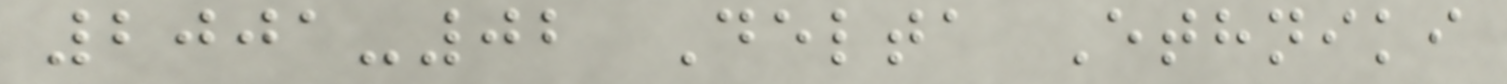2001-02 Delta Ethniki
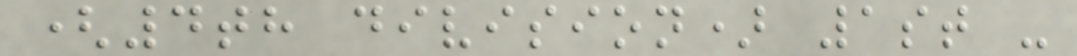(4th division) 1st -
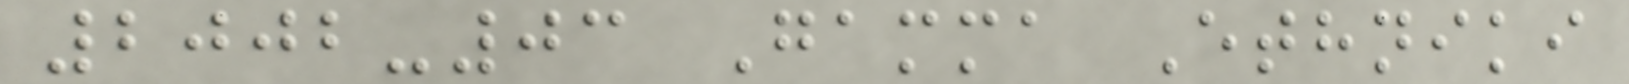2002-03 Gamma Ethniki
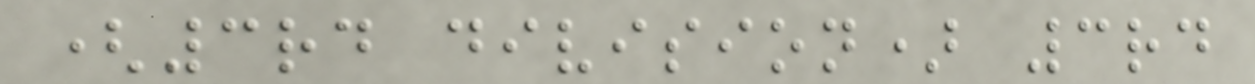(3rd division) 3rd
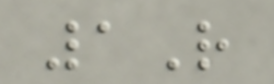1R
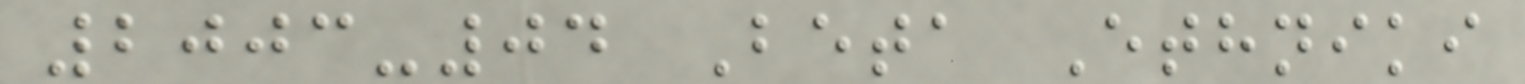2003-04 Beta Ethniki
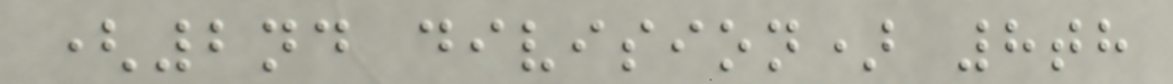(2nd division) 8th
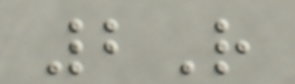2R
